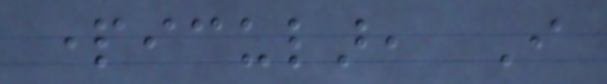particular, I
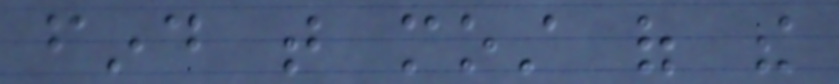find that most of the
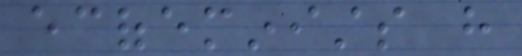ecofeminists have
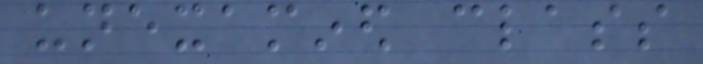unexamined class
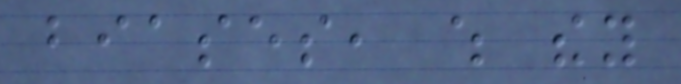biases, which they
